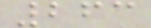263
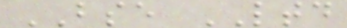BSE LTD
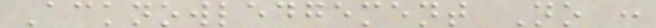Acknowledgement No :
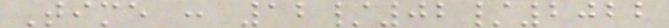Time : 12/02/2022
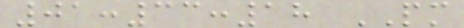01:33:18 PM
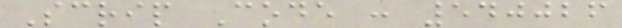Scrip Code : 540026
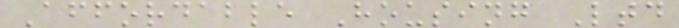Affordable Housing Ltd
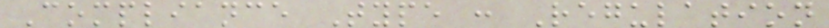Compliance Type : Regulation
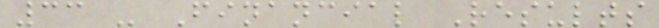33 - Financial Results
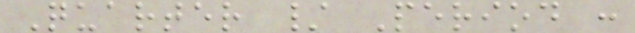Quarter / Period :
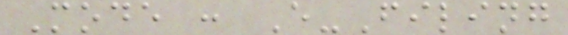Mode : E-Filing
